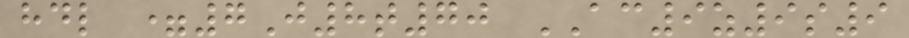hdl =7J8t70 AC9z9s9
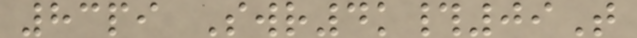83pi Swr4k#09T
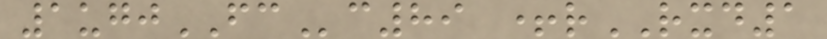1ugjFCc89 +rRXD1
